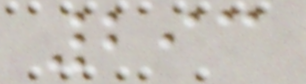293
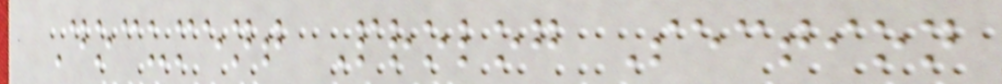Document Prolog Section
